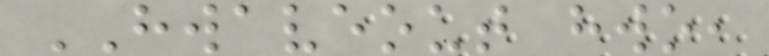HWAVEOUT hwo,
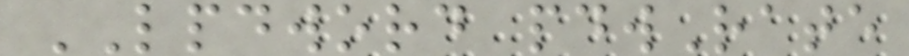LPDWORD pdwRate
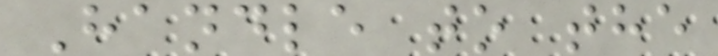Handle to the
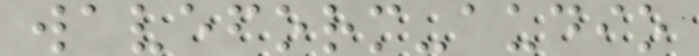waveform-audio
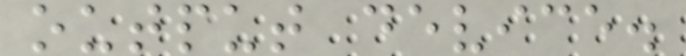output device.
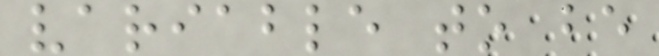variable to be
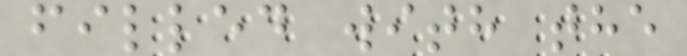filled with the
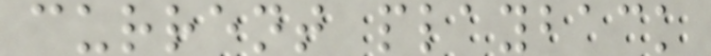current playback
